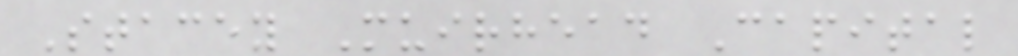Stacey Muirhead Capital
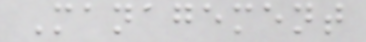Management
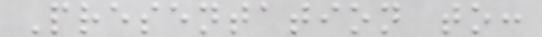Presentation to:
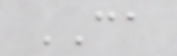CA
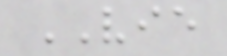VIE
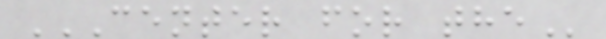CENTER FOR THE
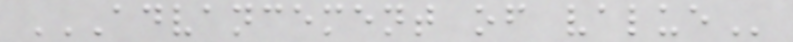ADVANCEMENT OF VALUE
